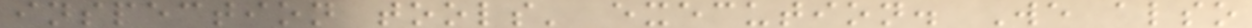inspection tools' execution. We also
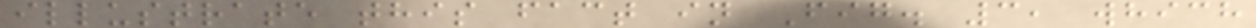illustrate this fact in Fig. 3, which
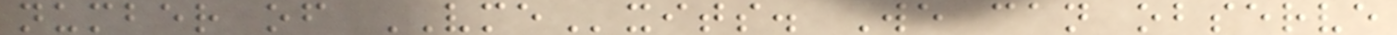number of VMExits. We can observe
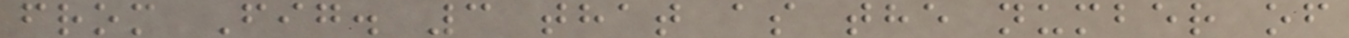from Fig. 3 that as the number of
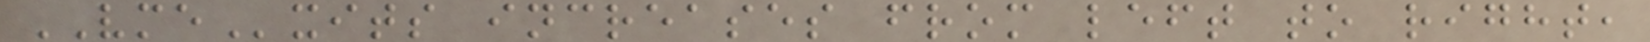VMExits increases from left to right,
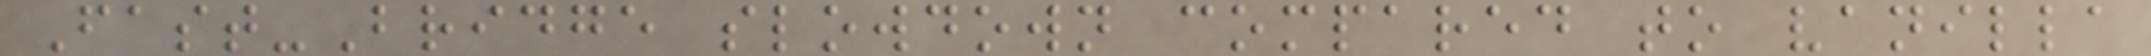Fast-Bridge slowdown compared to vanilla
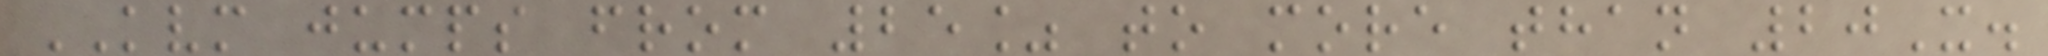KVM jumps from 25% to more than 20X.
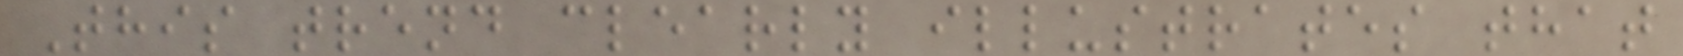This trend clearly illustrates that
